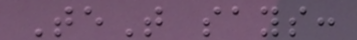TeT says:
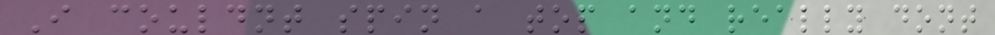I couldnt spin a top and really dont
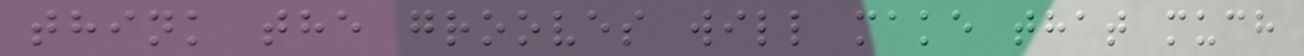think the grooves will make that much
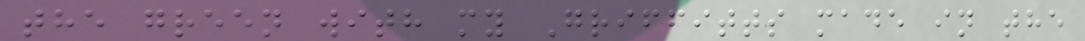the green with my Griffitts made in the
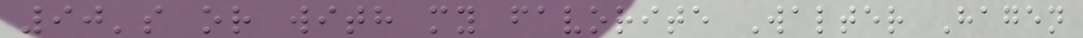90's or with my favorite Walter Hagen
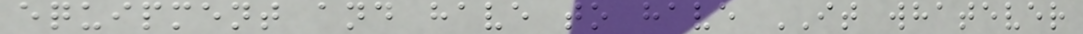equipment and have to have IT whatever
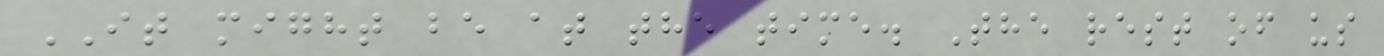IT might be at the time. The rest of us
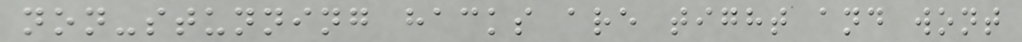non-stunning hacks are tight and wont
